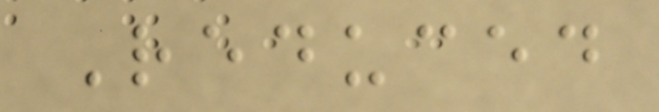Reduced
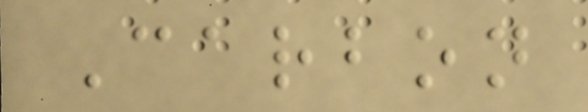Carbon
